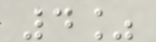4%
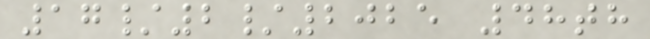17/2/2025 48th
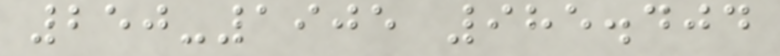250-1905 985.404
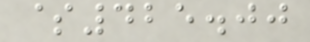$425.00
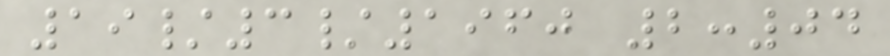19/3/1960 2:04
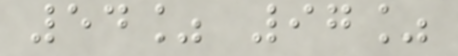54% 97%
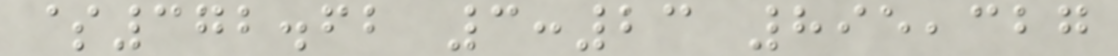$372.62 3:23 895,327
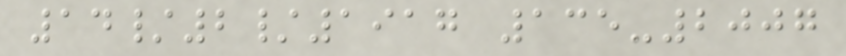14/2/1917 135-2007
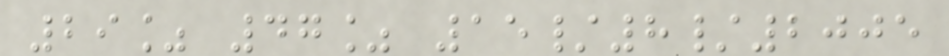29% 47% 15/8/2005
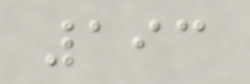193
